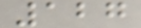127
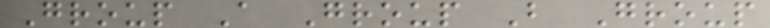Group A Group B Group
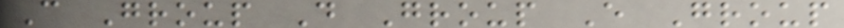C Group D Group E Group
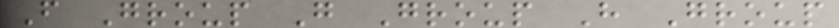F Group G Group H Group
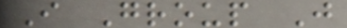I Group J
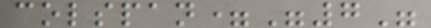colspan="7"
